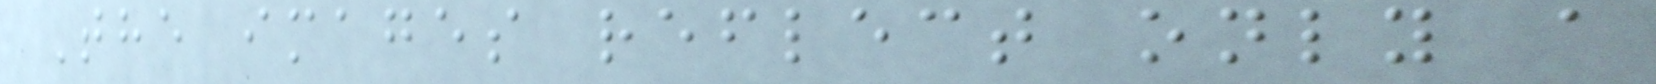The images reflect only a
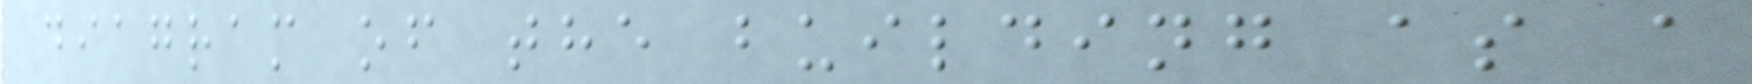diagram of the building as a
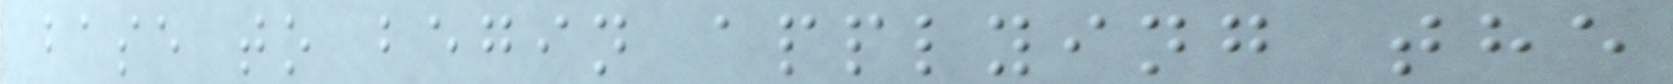base to begin applying the
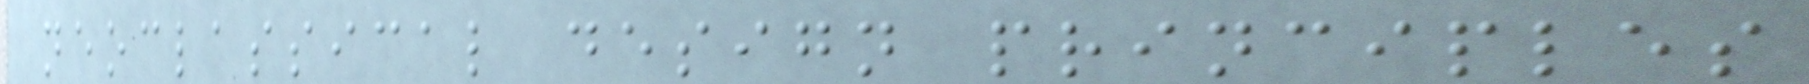neoclassical design principles
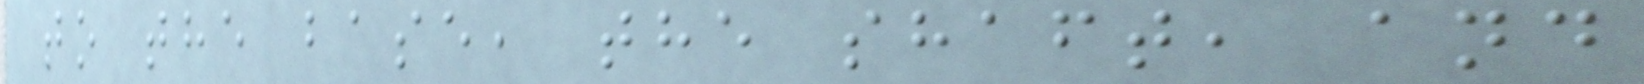to the base, the shaft, and
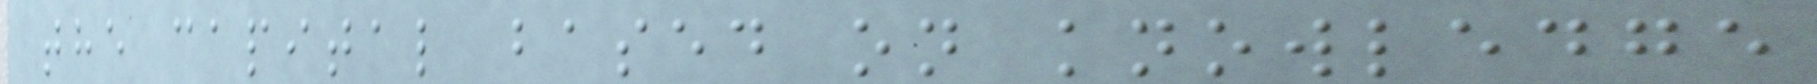the capital based on knowledge
